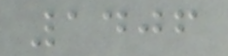1406
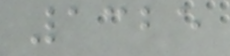1325
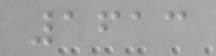1613
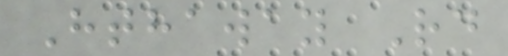Hthaway Rd
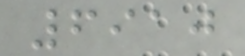6910
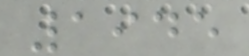1945
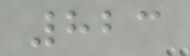823
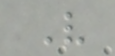V
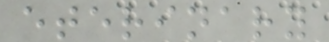eterinary
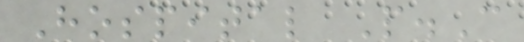Hospital P.C
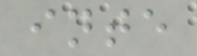inte
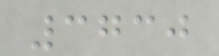3730
